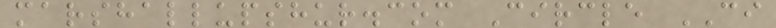marshallupshur.com Circle CI
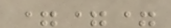===
